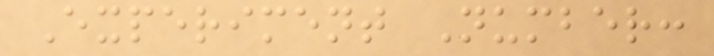Experiment Number:
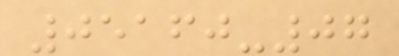05160-07
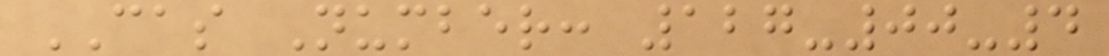CAS Number: 127-00-4
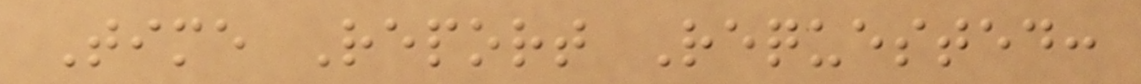Time Report Requested:
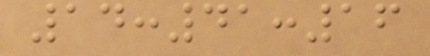14:41:16
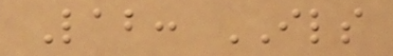Lab: ILS
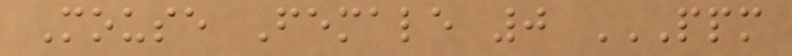Mouse Female 0 PPM
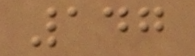147
